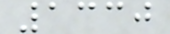1330
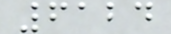6124
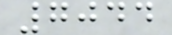7044
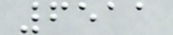6511
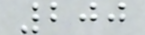200
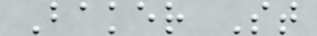Baker St
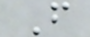F
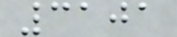3101
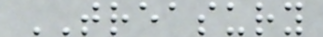TREASURY
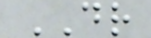DR
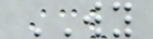WY
